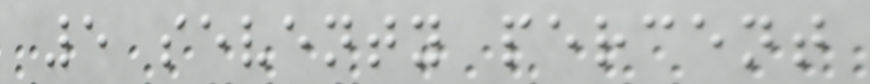5 seventy percent
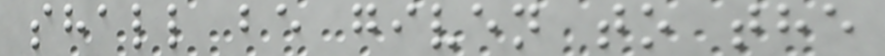shall be given to the
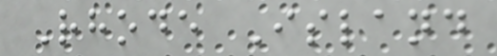Rhode Island
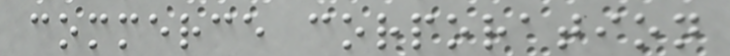commerce corporation
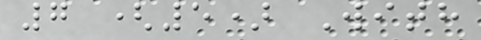7 (5) With
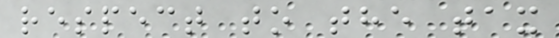respect to the tax
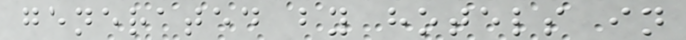generated by hotels in
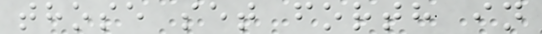those set forth in
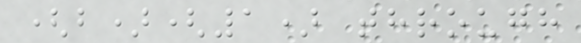(b)(1) through
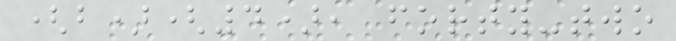(b)(4), forty-two
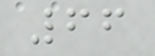66
